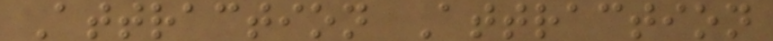Attraction Attraction
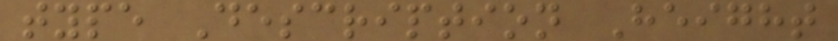type Description Height
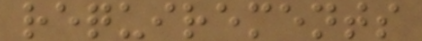requirements
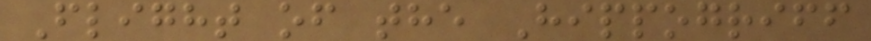Flight of the Hippogriff
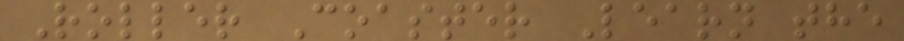Roller Coaster Learn the
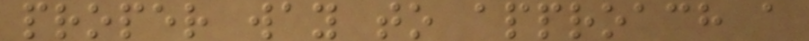proper way to approach a
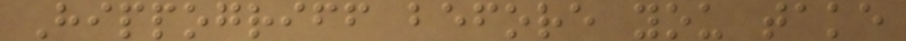Hippogriff before you take
